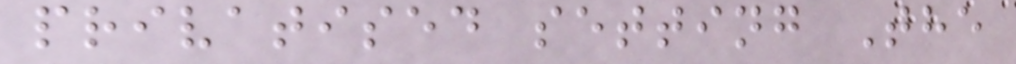privatised setting The
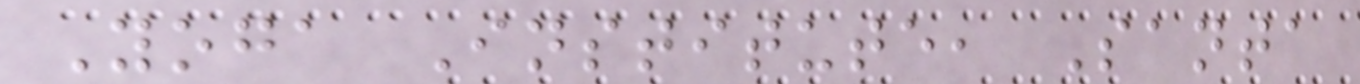Yoga Institute, Santa
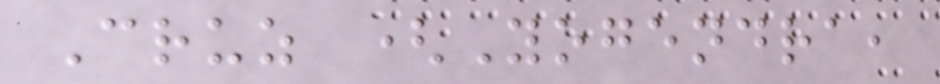Cruz (Yogendra,
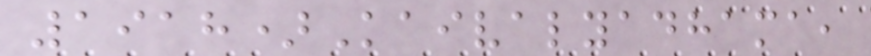1918)Kaivalyadhama,
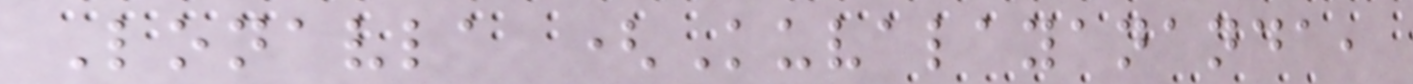Lonavla (Kuvalayananda,
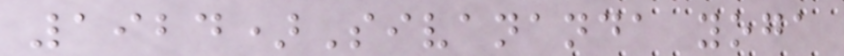1924)Sivananda yoga
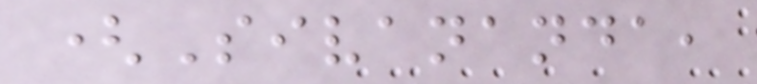(Sivananda,
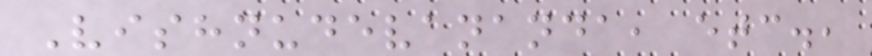Vishnudevananda, etc.,
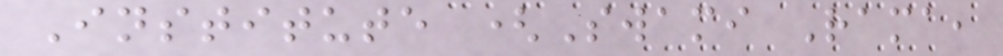Institute (Swami Rama,
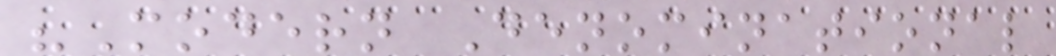"Modern Denominational
